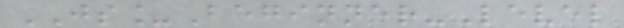JS_Beginner-Level
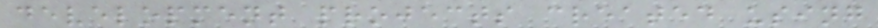development projects created using
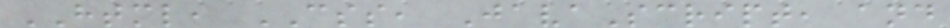HTML, CSS, JavaScript, and
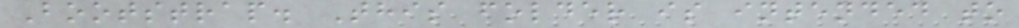Bootstrap. This folder is intended to
